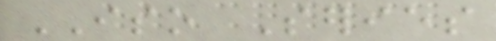ISO Series
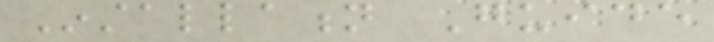Installation Guide
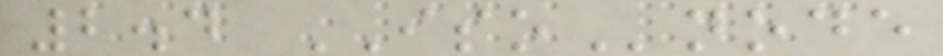2.4 ISOnode
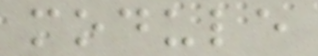module
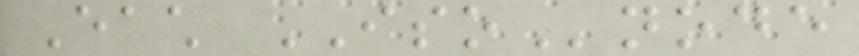Each ISOnode
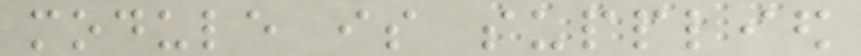module is supplied
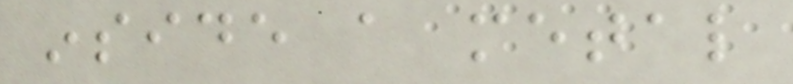inside a metal
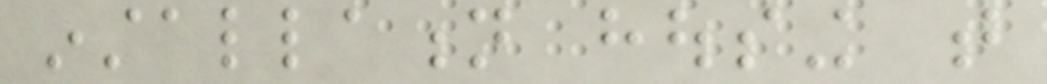installation housing that
